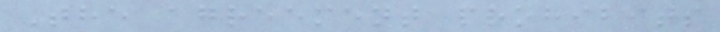The agreement prohibits
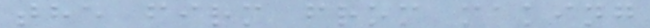the firm from making
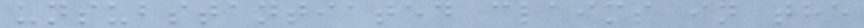unsubstantiated claims in the
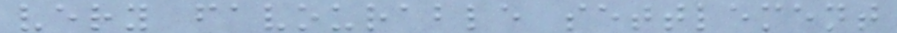very favourable settlement
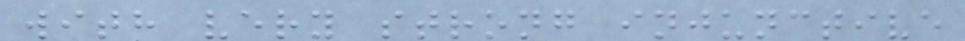with very strong injunctive
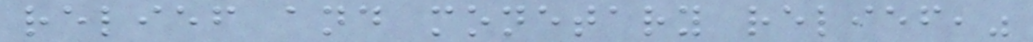relief and monetary relief,"
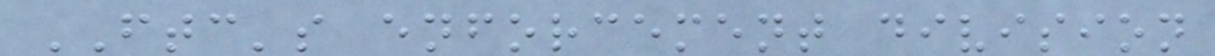FTC's enforcement division
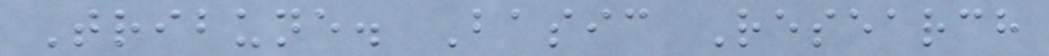Tribune. Basic Research
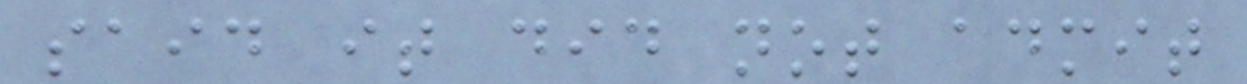said it did not admit
